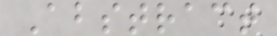Abstract
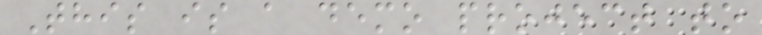This is a demo project to
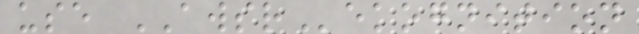use AWSRekognition
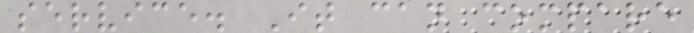service. It can compare
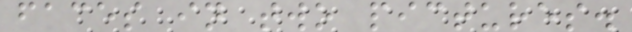faces in two pictures.
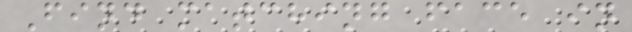Find matching face in
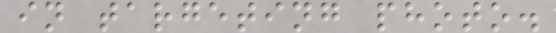in targeting photo.
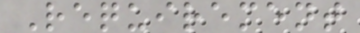Requirement
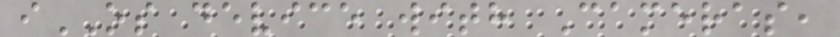iOS device with Cameras,
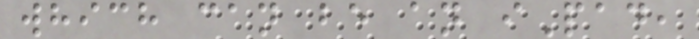which can be an iPad,
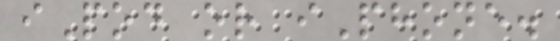iPod or iPhone.
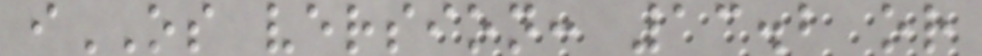iOS version: 13.2 or
